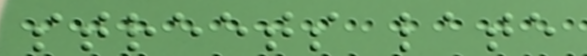streets late
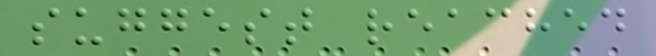suggest reached
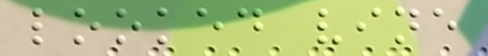looked vine
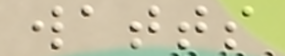watts
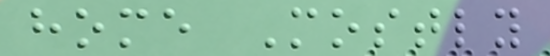home Mostly
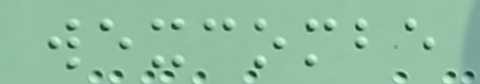wexcombe
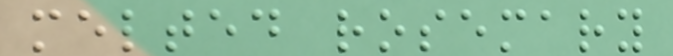melted rosemary
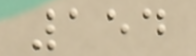154
